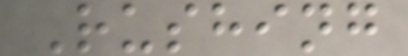Rushing
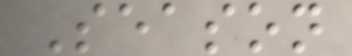Season
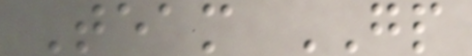Team GP
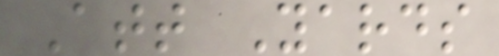Att Yards
